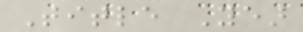Title Year
